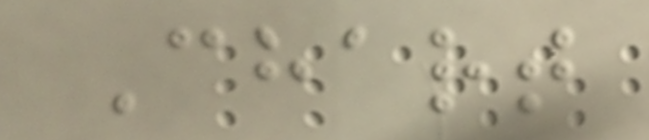Chart
